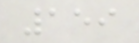159
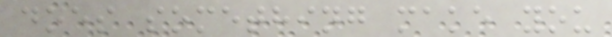does something make you
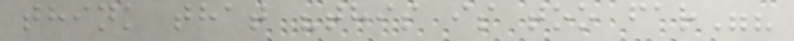think that "this is too far"?
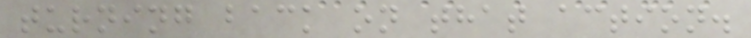turning back on that action.
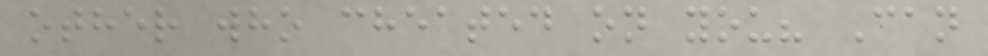other who cheated on you? Can
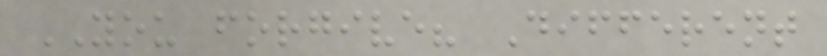YOU forgive? Different
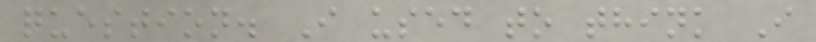question. I used to think I
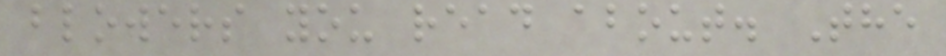blowers you read about. The
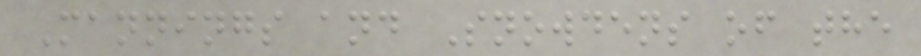Mannings and Snowdens of the
